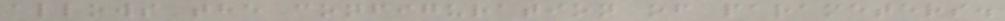allows the configuration of parameters.
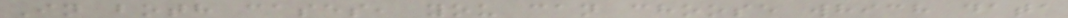In both cases, you can choose which data
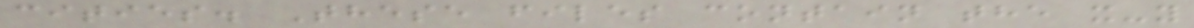cities. These files contain the x-y
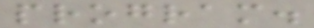program.
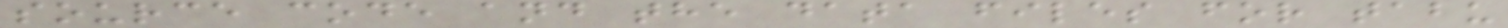source code and the data files for tabu
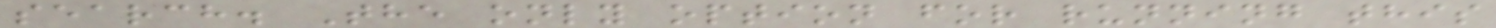search. The only option for running this
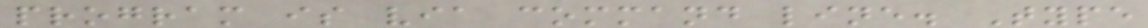program is via command line. Type
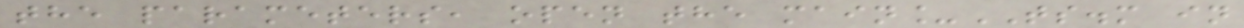the parameters, open the main_TS.m in
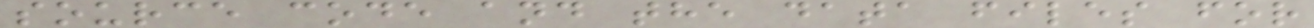source code and the data files for
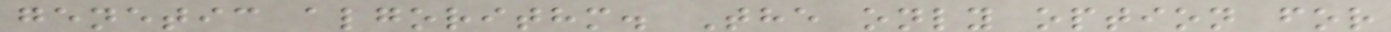genetic algorithm. The only option for
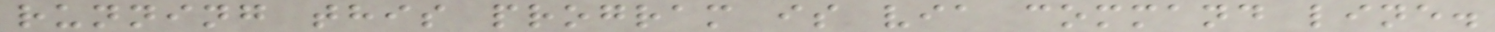running this program is via command line.
